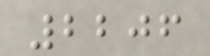2206
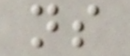ns
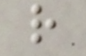r
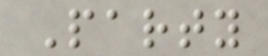Party
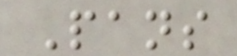Pans
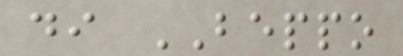di BEPPO
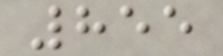855
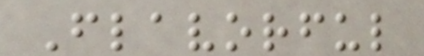Flavorful
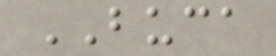BUCA
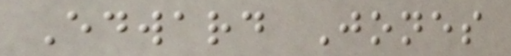Edward Jones
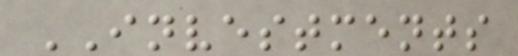INVESTMENTS
